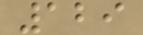129
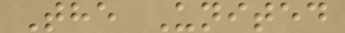The United
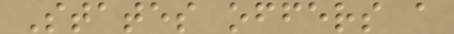States offers a
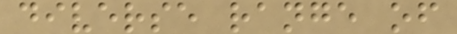diverse range of
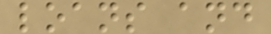loans and
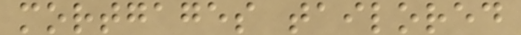mortgages tailored
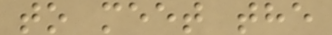to meet the
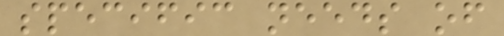specific needs of
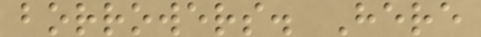borrowers. Here
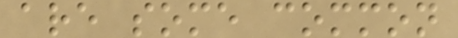are some common
